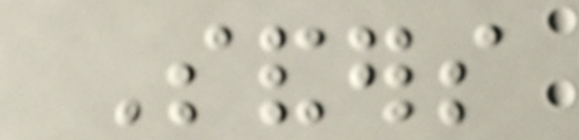Sanders
